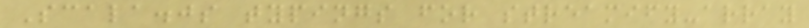Scala.js typings for streamify-array
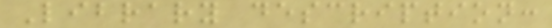Library description:
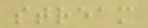stream
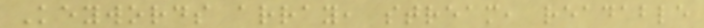Keywords array, stream, readable
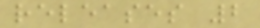releases 2
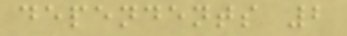dependents 2
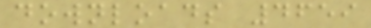downloads 4659
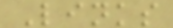Links
